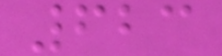623
